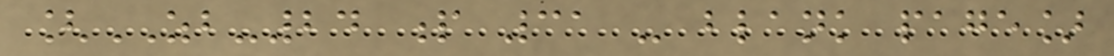[ZB-24 p 31 - blank page]
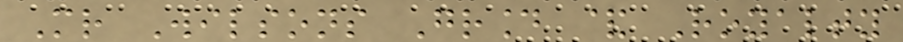Mr Wilsons Ground & Royalty
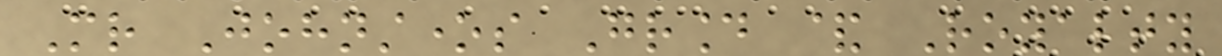Mr Johnstones Ground & Royalty
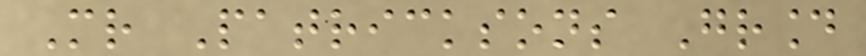Mr Patricksons Ground
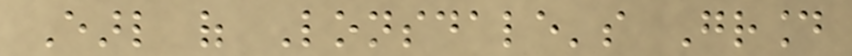Earl of Lonsdale's Ground
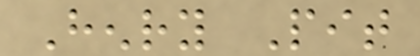Henry Pit
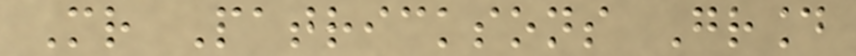Mr Patricksons Ground
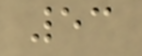53
